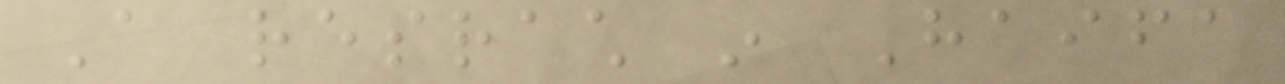A resrach in Haifa
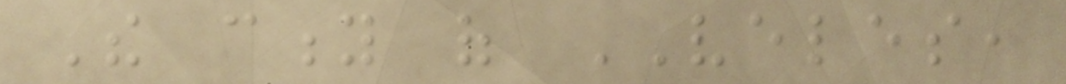The city of VELES,
